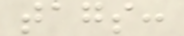tags:
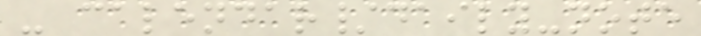- calendar/daily-note
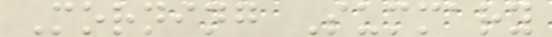Morning Summary
